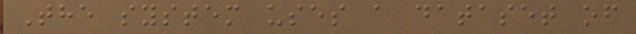The system uses a dataset of
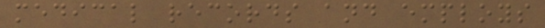medical records and employs
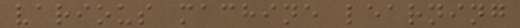various machine learning
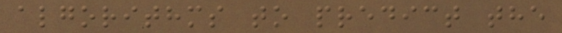algorithms to predict the
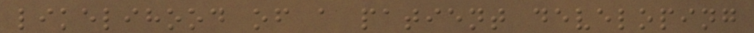likelihood of a patient developing
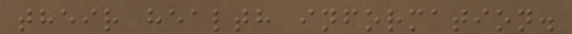their health information.
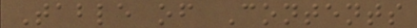Table of Contents
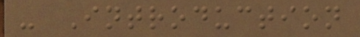- Introduction
